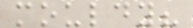mouldy?
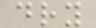dry
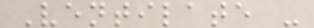Ventilate -
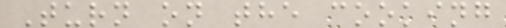Turn on the cooking
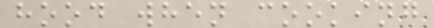hood when cooking
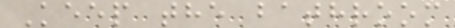Keep the bathroom
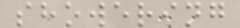showering
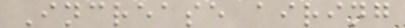Increase airing
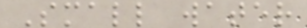Small water
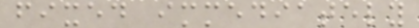fixed immediately
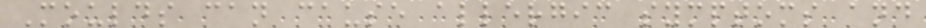Moulds can cause allergic symptoms and
